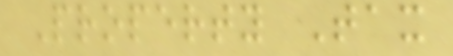Property Tax
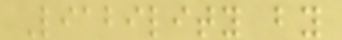Liability by
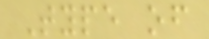Type of
